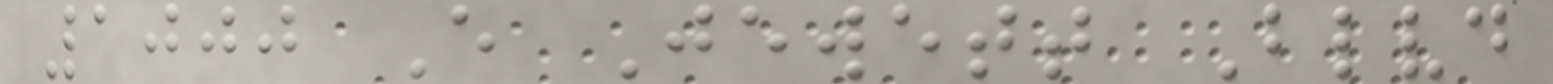1000 E Jewett Blvd
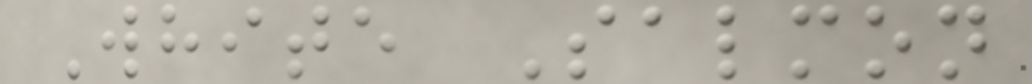White Salmon
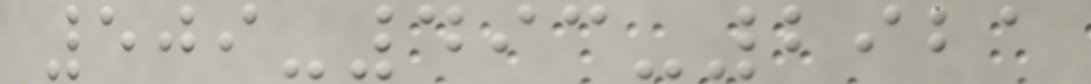509-493-2921
